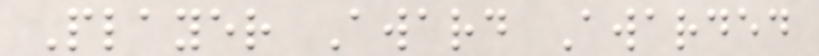Player Award Awarded
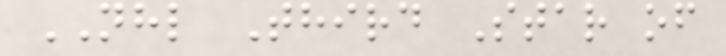NHL Third Star of
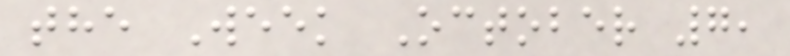the Week October 7,
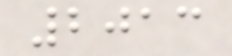2013
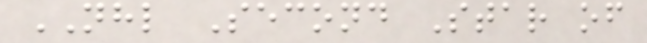NHL Second Star of
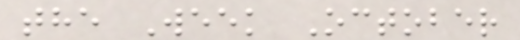the Week October
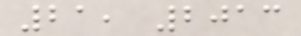21, 2013
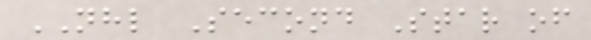NHL Second Star of
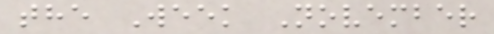the Week November
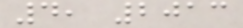4, 2013
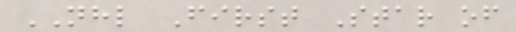NHL First Star of
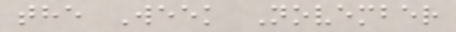the Week November
